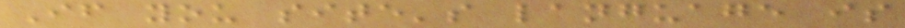If you site's language is
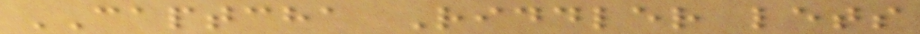CAPTCHA Riddler lets
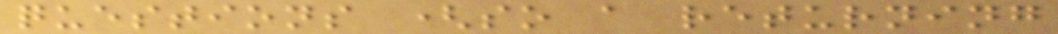questions (so a returning
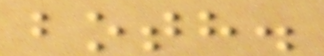both.
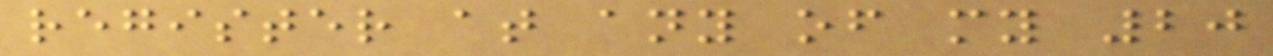register at any of my 20
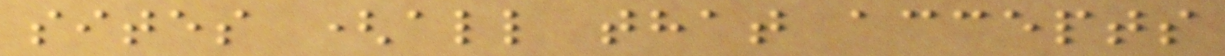sites (all that accepts
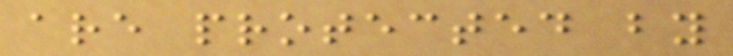are protected by
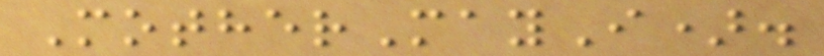MotherMayI).
